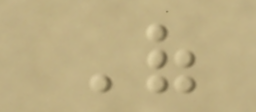Of
